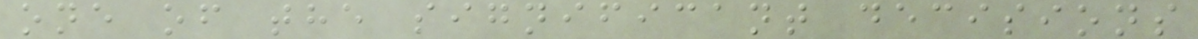one of the significant decisions
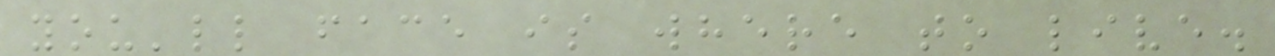you'll face is where to live.
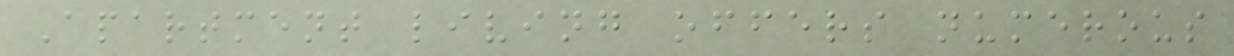Apartment living offers numerous
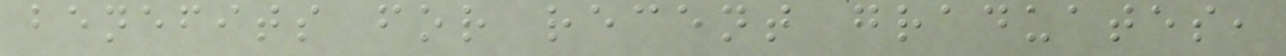benefits for recent graduates,
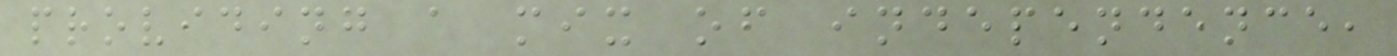providing a mix of independence,
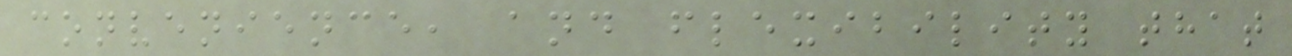convenience, and flexibility that
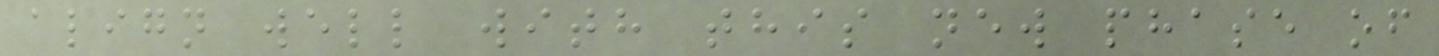align well with this new phase of
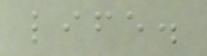life.
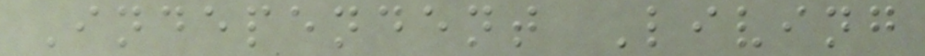Independent Living
